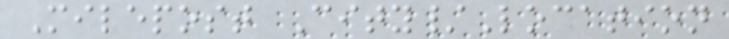Milepost City/Location
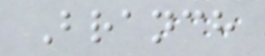Branch
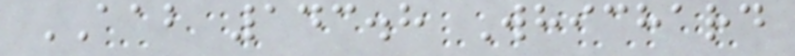AAB 143.8 Whichard
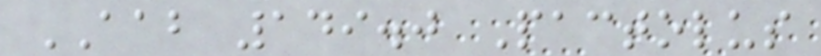AAB 149.0 Pactolus
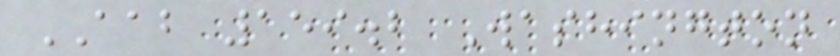AAB 159.2 Washington
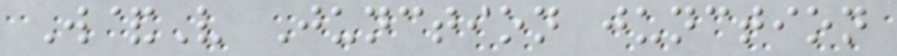W&V Junction junction
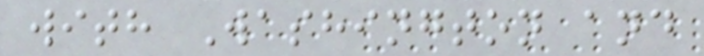with Washington and
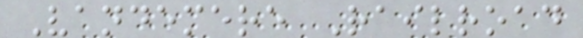Vandemere Railroad
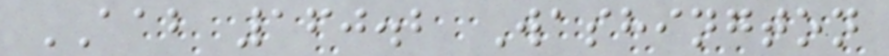AAB 160.2 Washington
